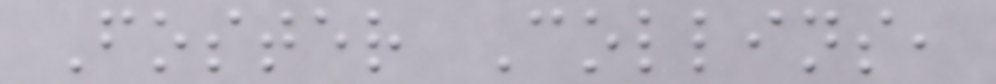Foster Collins,
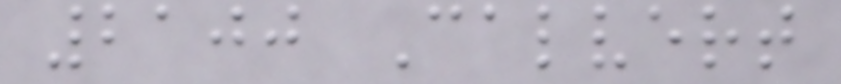2100 Calvert
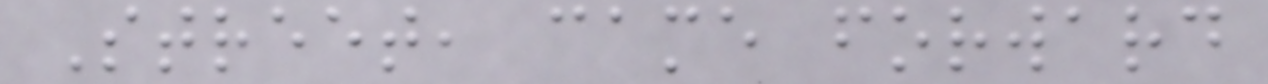Street, came forward
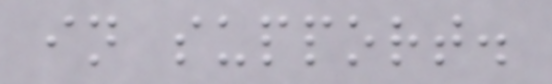in support.
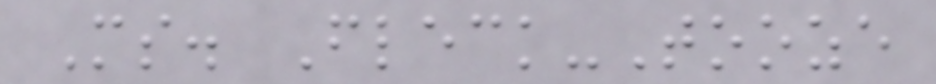Ms. Fleck-Tooze
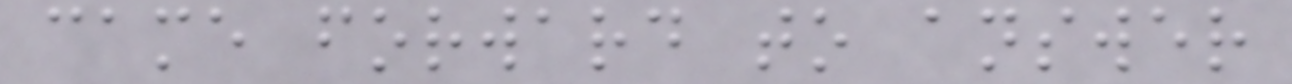came forward to answer
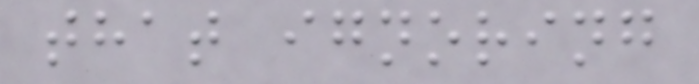that ignoring
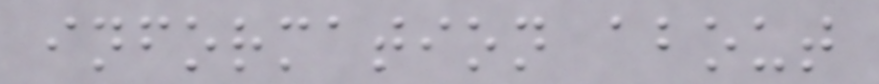information about
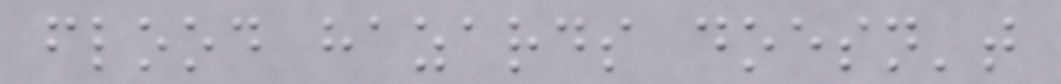flood hazards doesn't
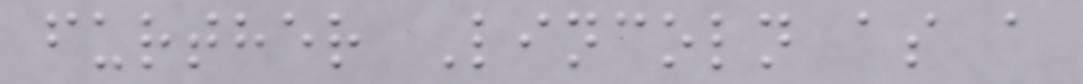further Lincoln as a
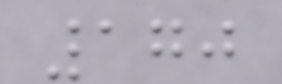170
